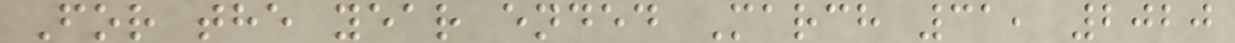For the year ended March 31, 2020
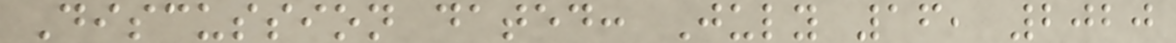Discussion dated: July 16, 2020
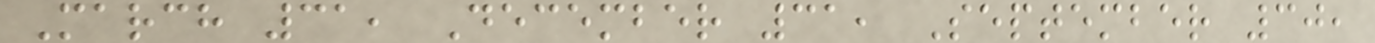March 31, December 31, September 30,
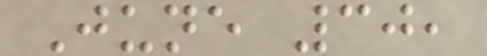June 30,
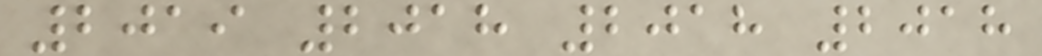2019 2018 2018 2018
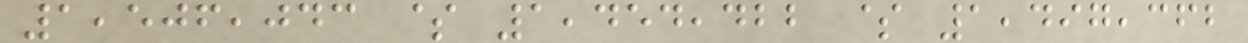1,506,043 $ 1,454,422 $ 1,497,362
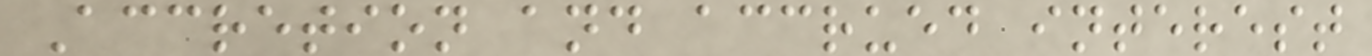Accretion and accrued interest
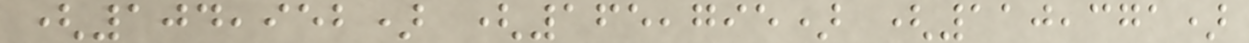(104,952) (165,795) (110,371)
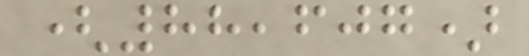(88,607)
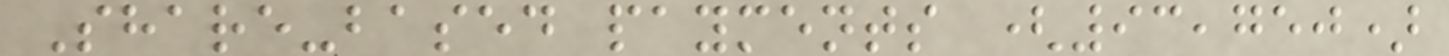Share-based payments (93,750)
